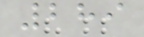289
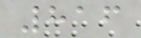816
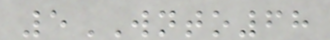5WNTO68
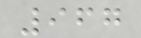967
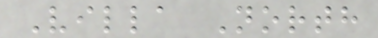Villa North
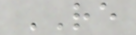RE
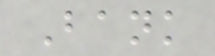Bank
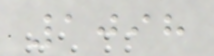1098
